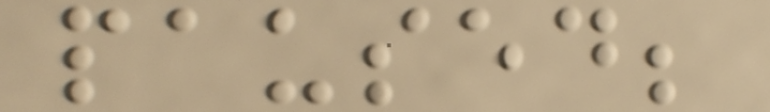paused;
